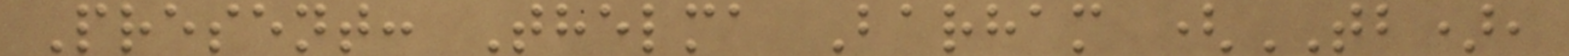Present: Thelma Barham (TB),
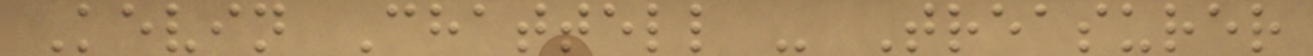Kevin Chattell - Treasurer
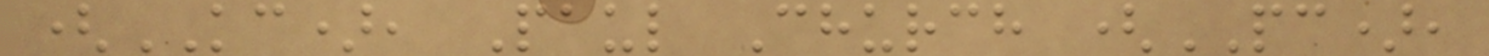(KC), Paul Church (PC),
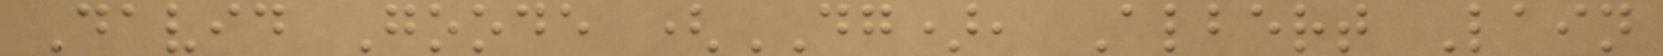David Goode (DG), Albert Lain
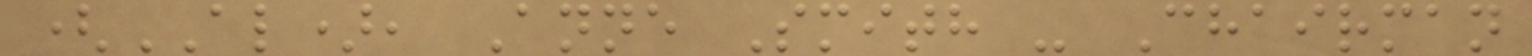(AL), Anne Smith - Chairman
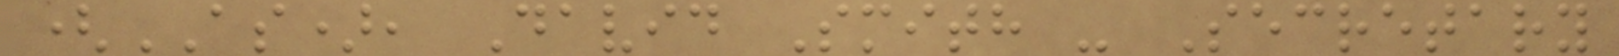(AS), David Smith - Secretary
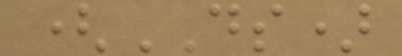(DS)
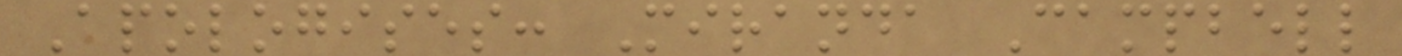Apologises: Miranda Campbell
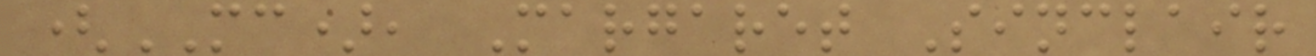(MC), Margaret Sinclair
